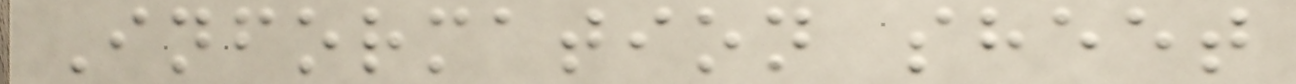Information sheet
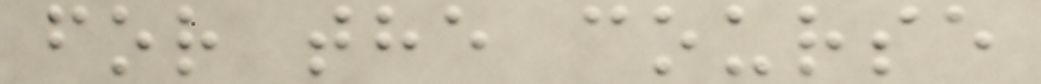for the course
